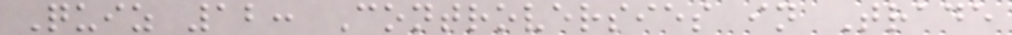Quiz 12: Controversies in Trade
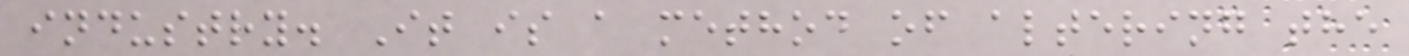industry. It is a method of altering the
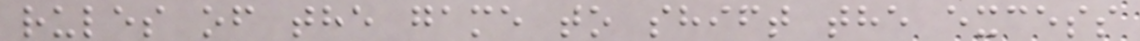rules of the game to shift the excess
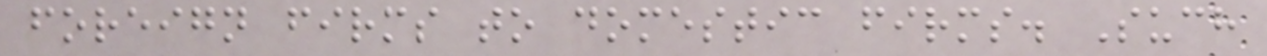foreign firms to domestic firms. Such
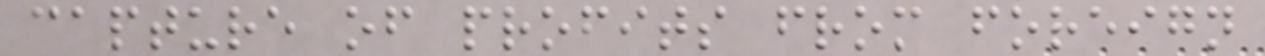capture of profits from foreign
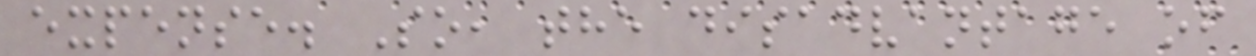expense. So, the disadvantage of
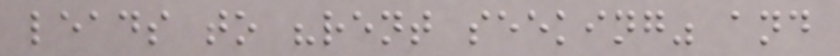leads to "rent seeking" and
